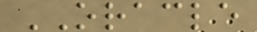ORACLE
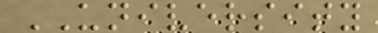UNIVERSITY
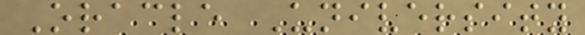Oracle University
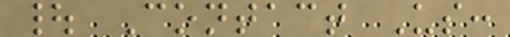| Contact Us:
